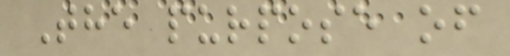The purpose of
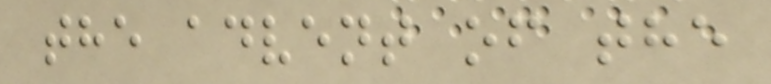the advent of the
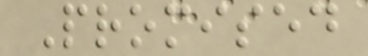Promised
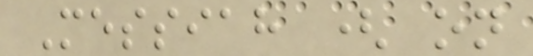Messiah ( on
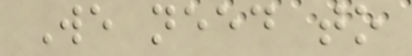We need to
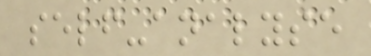self-analyse
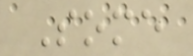Some
